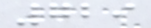729
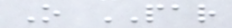O PAR
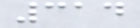314
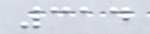314
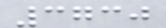3730
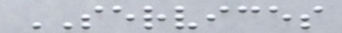SERVICES
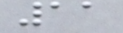11
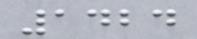1424
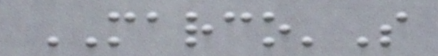MARCO'S
